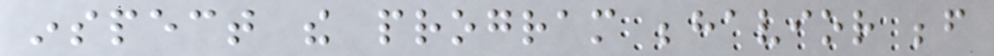inspect the program behavior before
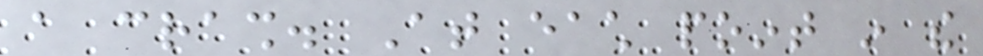a crash. At each point in the
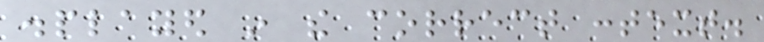displayed in the correct context.
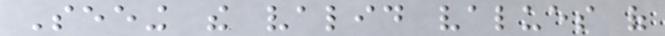Seeing the valid values of
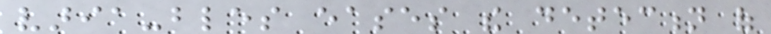varia-bles eases the detection of
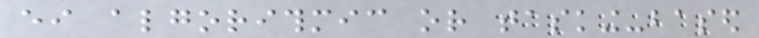either algorithmic or tasking-based
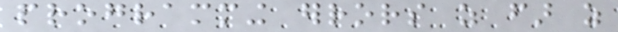programming errors as far as
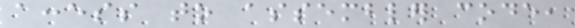access to assembler code,
